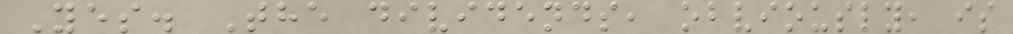Yes. The dividends, obviously, is
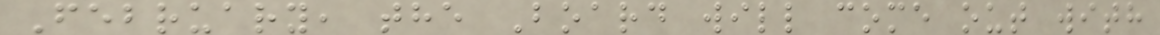February, the Board will come out with
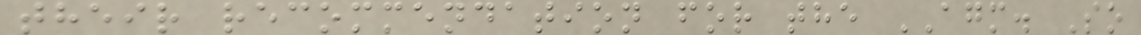their recommendation for the AGM. So
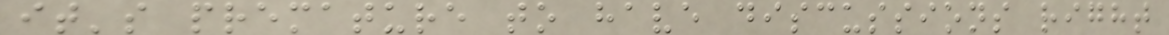it's premature to have discussions right
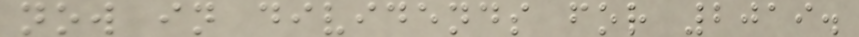now in dividends for 2019.
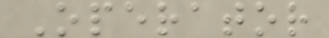Operator
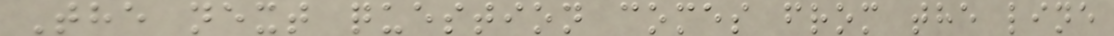The next question comes from the line
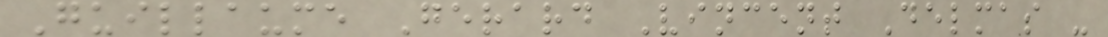Guillaume Gerard Vincent Delmas -
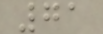71
